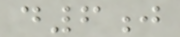d6j
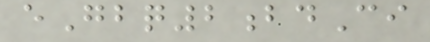eGbq2bdCi
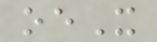oeX
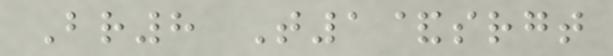Br8 T1&srgt
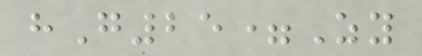hG25=Zy
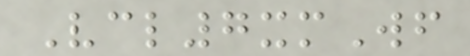Vcl7xmWf
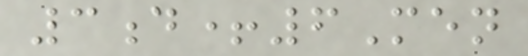3d+6Men
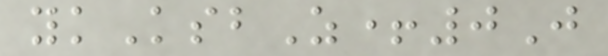ykKsbZ+0J
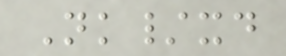Nk/xd
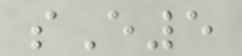sE5
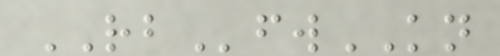RBfwKN
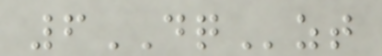6DQzt
